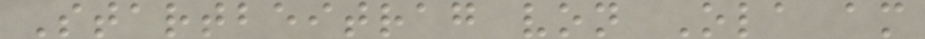Startbeitrag von Ola am
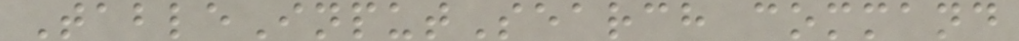TableInputSearch command
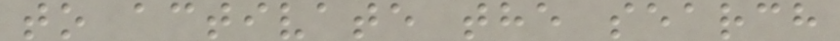to activate the search
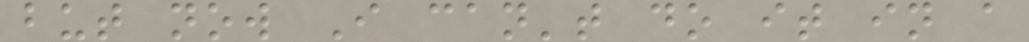but now I can't do it in a
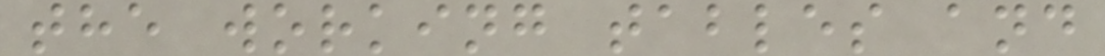the working tables and
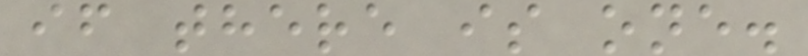if there is one.
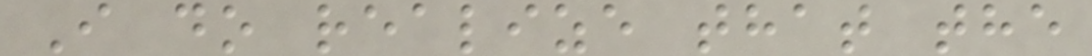I do realize that the
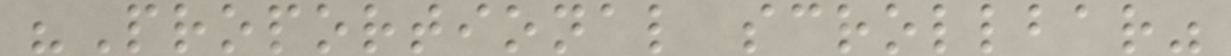"Proportional scrollbar"
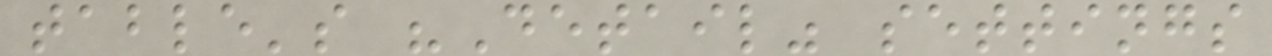table's "Detail" settings
